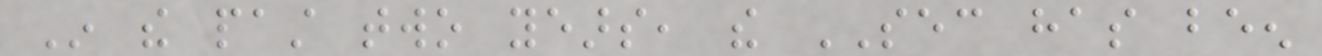In the past two years, the SEC has been
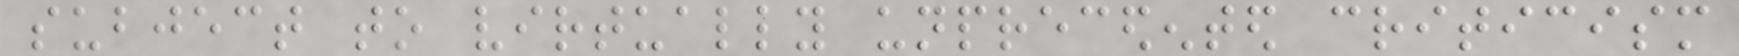subject to virtually unprecedented criticism
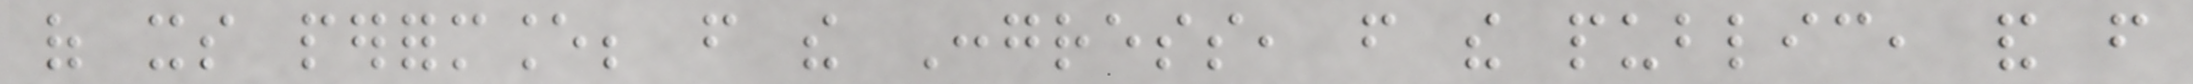of its performance; from the Congress, from the public, and from
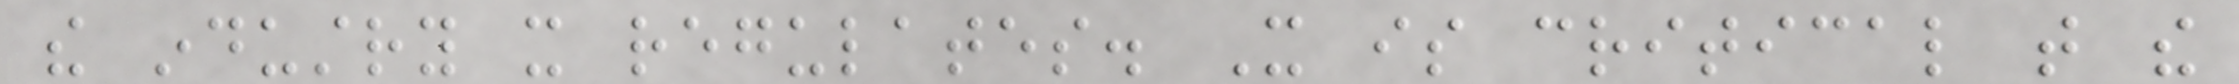the industry it regulates. It is critical that the
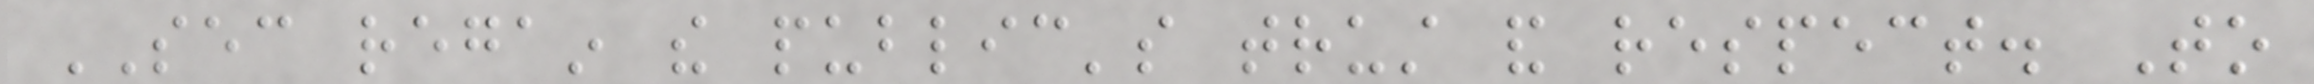SEC regain the public's trust and respect. To
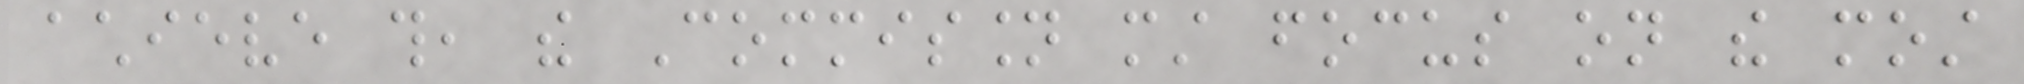achieve this, the Commission must focus on the most
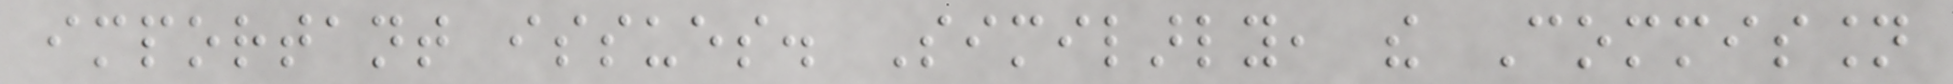important issues. Similarly, the Commission
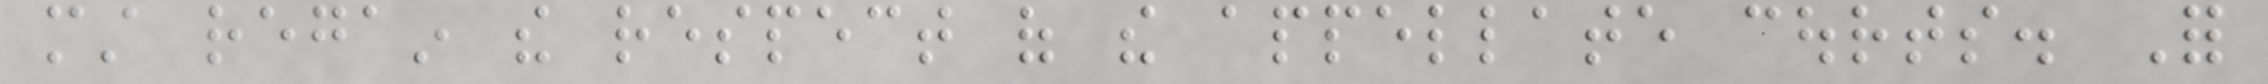must regain the respect of the appellate courts. For
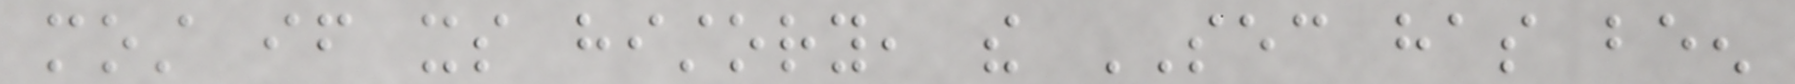most if its history, the SEC has been
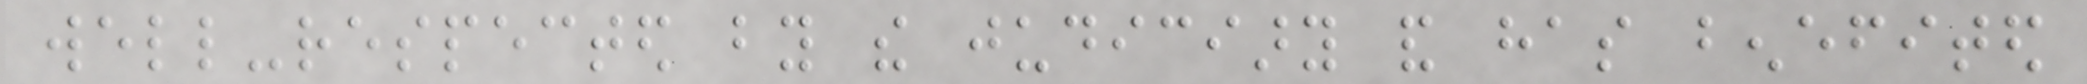well-respected by the judiciary and has benefited
